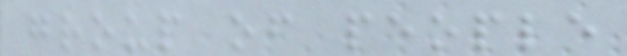group of people
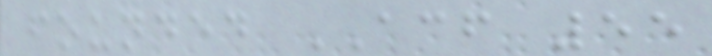founded ACF 55
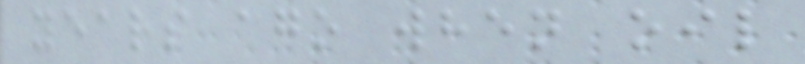years ago when oil
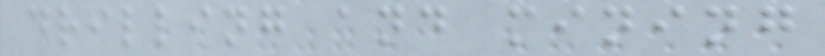drilling and mining
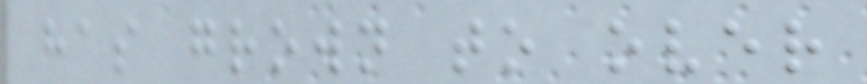has grown to over
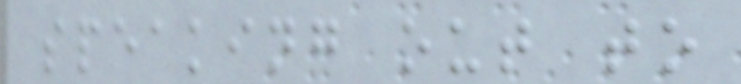speaking out to
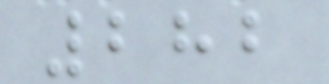282
